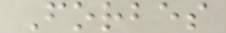Forbes
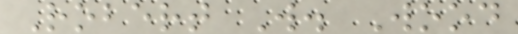Robert W. Wood
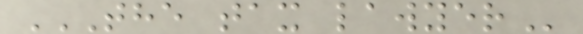THE TAX LAWYER
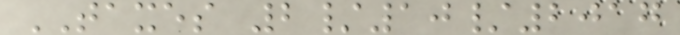TAXES 2/10/2017
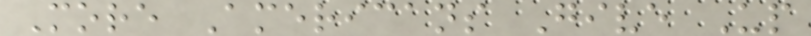More Americans Give Up
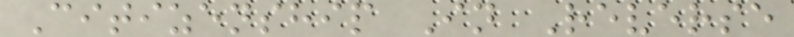Citizenship In Reverse
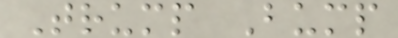Trump Bump
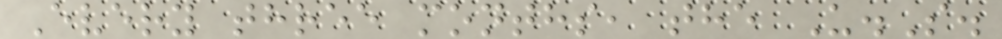Every three months, the U.S.
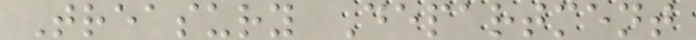Treasury Department
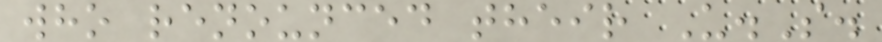who renounced their U.S.
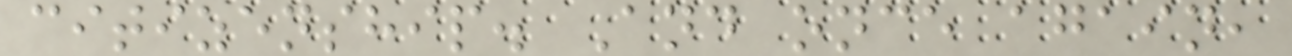citizenship. And once again,
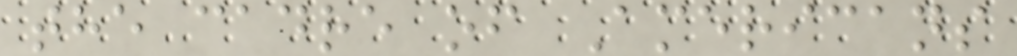the cadre of Americans
